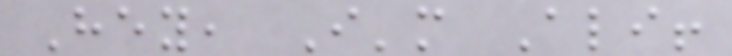Hey, I'm Ali!
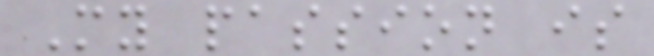My passion is
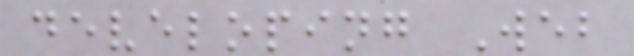developing Web
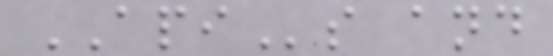APIs and
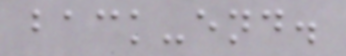back-end.
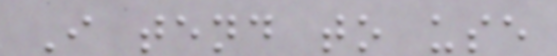I tend to use
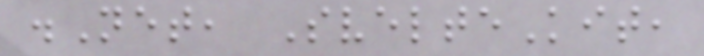.Net, SvelteKit,
